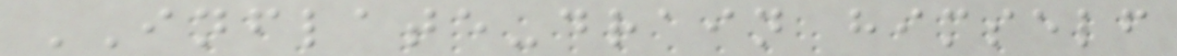INFLATE-drain himself
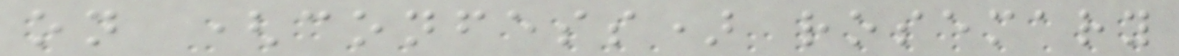on (confess) rosemary
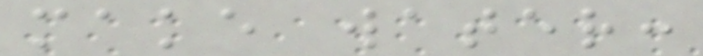make water:
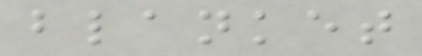blanket
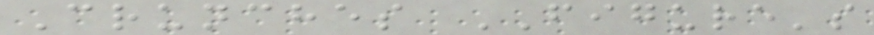Crunches FIGURE's
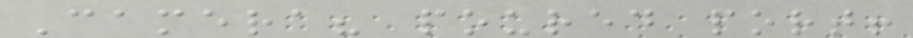Camera? poured port!
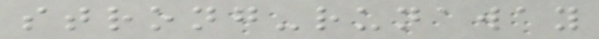strong-runaway
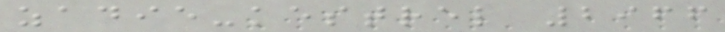zadie-kestrel 2966
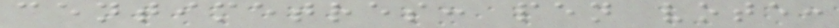centimetres: pen vote:
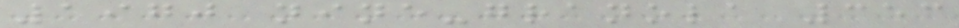1970 nine-granola 353
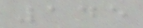145
